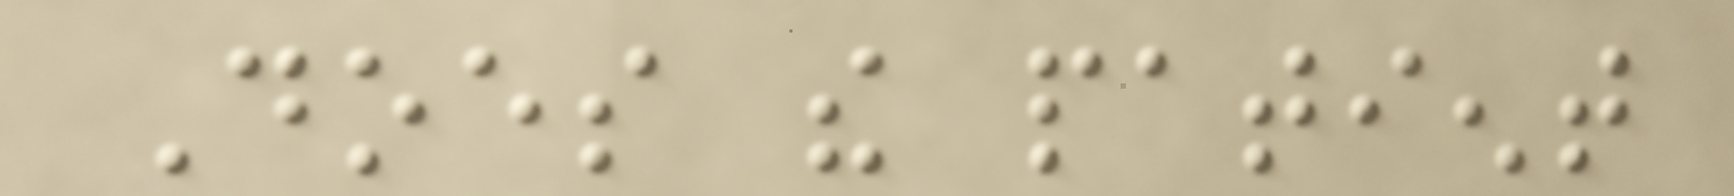Does the patient
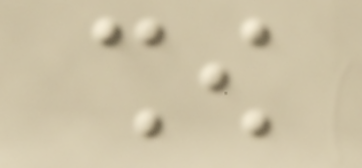show
